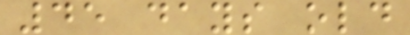45 days old
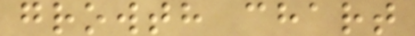growth chart
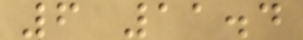6 11.4
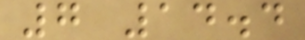7 14.4
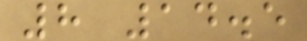8 14.5
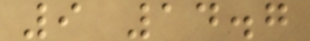9 14.7
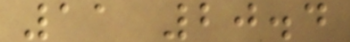11 20.4
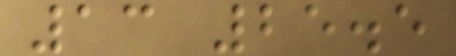13 25.5
